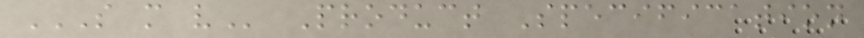S M V Product Specification
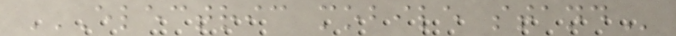ELECTRIC MOBILE STAND
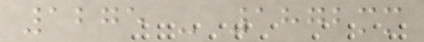1275 - 1872mm
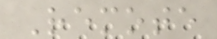Remote
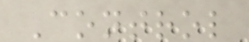Control
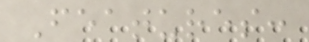Features:
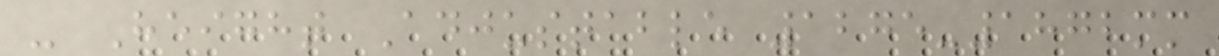- Height Adjustable 1275-1872mm
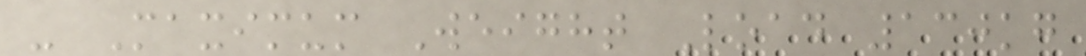- Maximum Weight Load 130kg
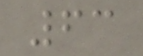63
